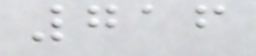716
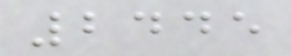2445
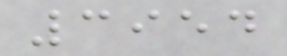3954
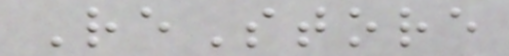ReStore
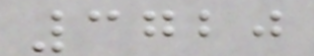3720
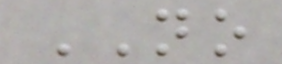NO
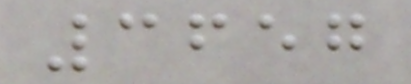3657
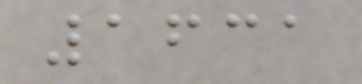1631
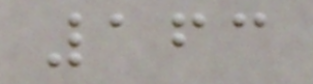163
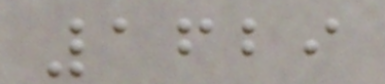1629
